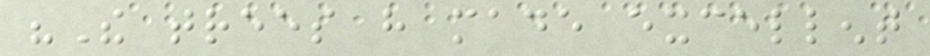"The trees have made excellent
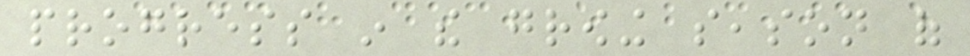progress in the growing season of
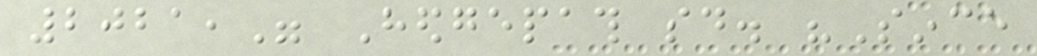2021," Hedgepath said. "Since
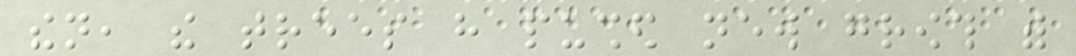then, the trees have pushed new growth with
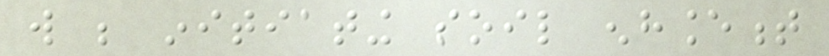will be initiating soil enhancement
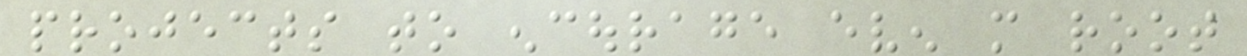projects to encourage even more root
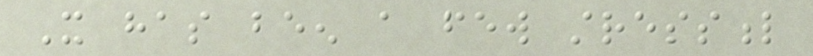It has been a few stressful
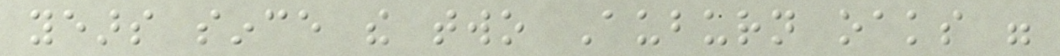years since the two Auburn oaks were
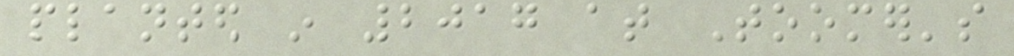planted in 2017 at Toomer's
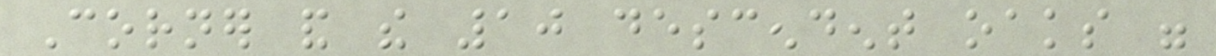Corner and the 10 descendent oaks were
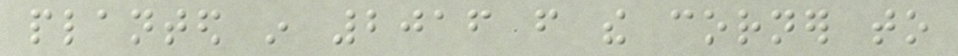planted in 2016 from the corner to
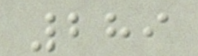289
